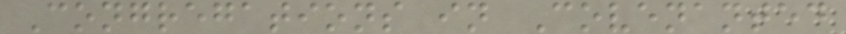Congregations in Covenanted
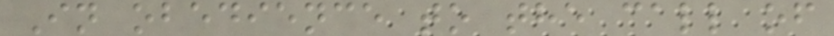In obedience to the call of
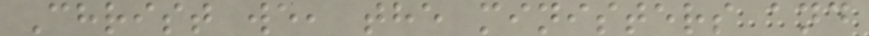Christ we, the ministers and
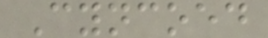Cyncoed
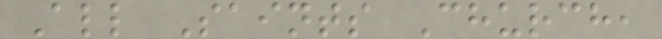All Saints Church,
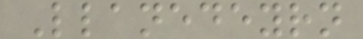Llanedeyrn
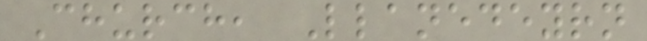Church, Llanedeyrn
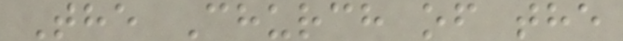The Church of the
